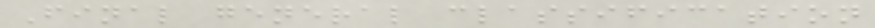Final general classification
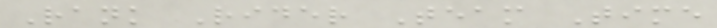Rank Rider Team Time
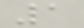1
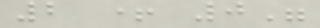2 + 0"
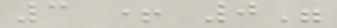3 + 0"
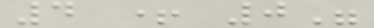4 + 0"
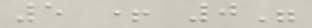5 + 0"
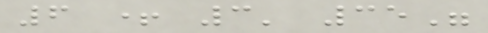6 + 3' 35"
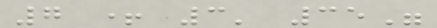7 + 3' 35"
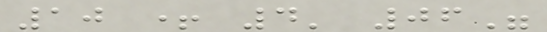10 + 4' 06"
